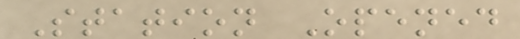Station Opened
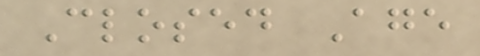Closed Age
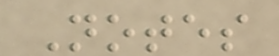Notes
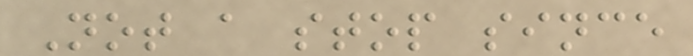Not a stop since
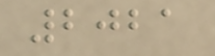2021
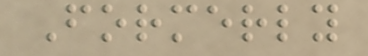Formerly
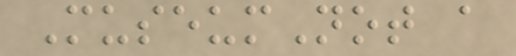MuseumNot a
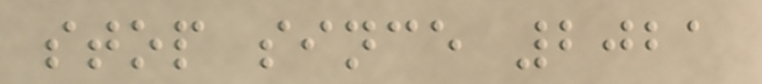stop since 2021
